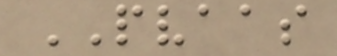PVAAS
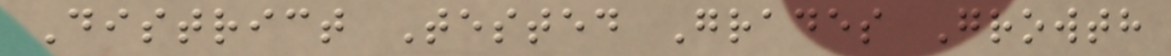District Tested Grades Growth
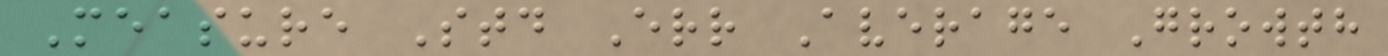Measure Std Err Average Growth
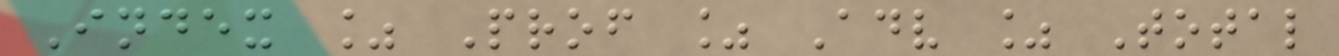Index % Prof % Adv % Total
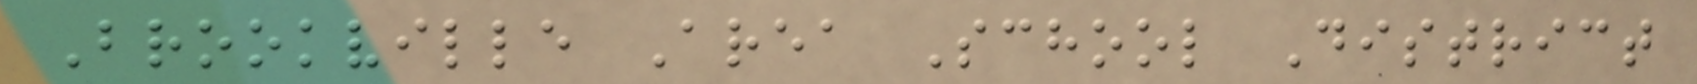Brookville Area School District
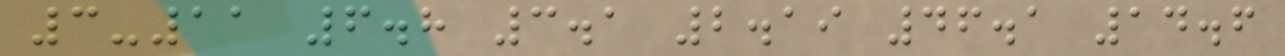3-11 6.8 3.1 2.19 46.1 14.6
